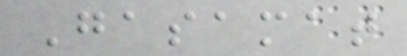Gasamat
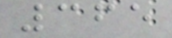365
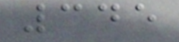345
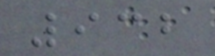932
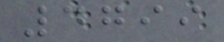4799
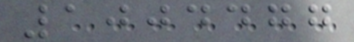1004477
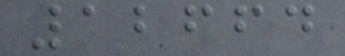12664
